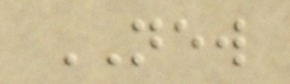NEW
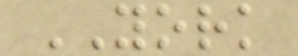YORK
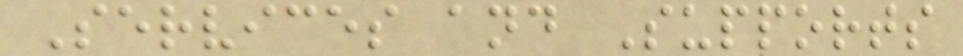Services and Supports
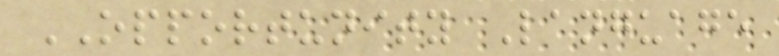OPPORTUNITY Language
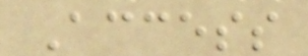Access
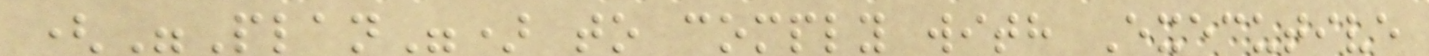("Plan") to comply with Executive
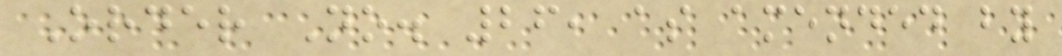Order No. 26, as amended by
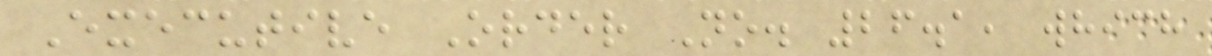Executive Order No. 26.1, which
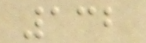132
